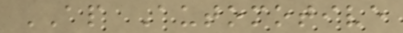AP Automotive
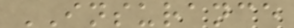INSURANCE
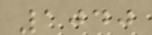1040
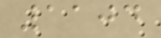1104
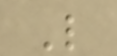L
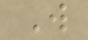W
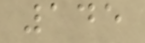145
